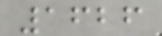1626
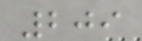209
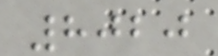8020
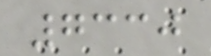7330
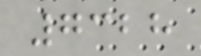7328
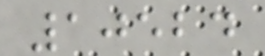10524
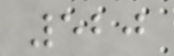520
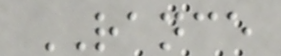RANCE
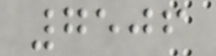7506
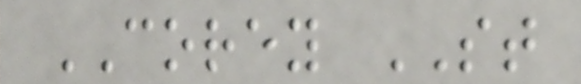COREY ST
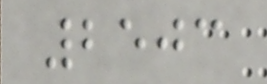2503
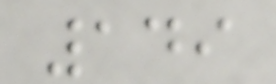149
